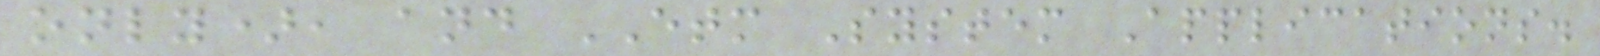only), and ETM System Applications.
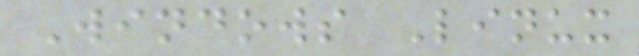Windows Linux
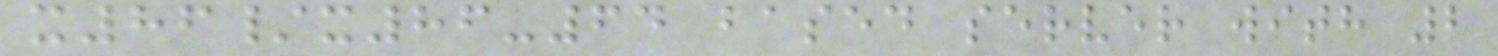x86/x86-64 based server with 2
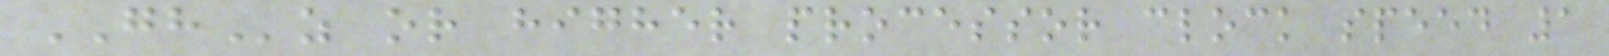GHz or higher processor clock speed 1
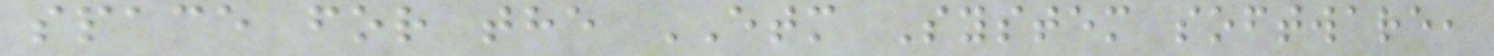space for the ETM System software,
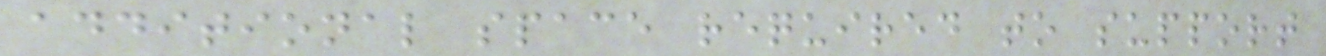additional space required to support
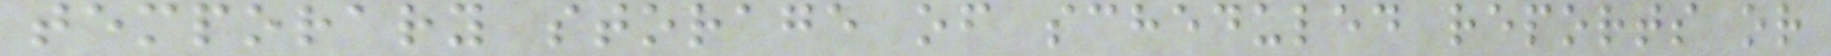temporary storage of scheduled reports or
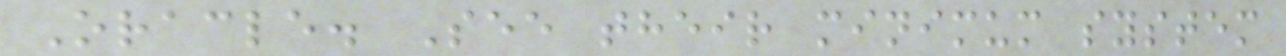Oracle. See their minimum system
